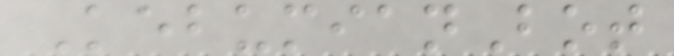KebumianBot
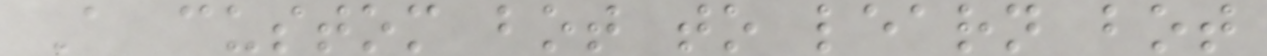A custom bot to learn bot
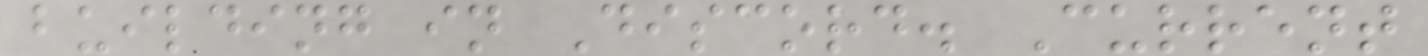building in Discord. Current
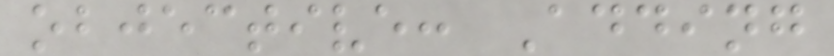objective: Adding
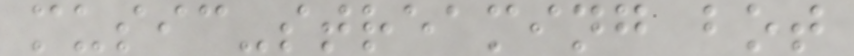music-streaming bot
